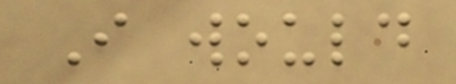I would
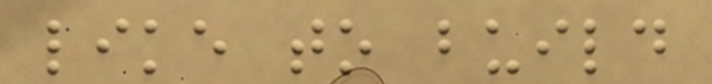like to build
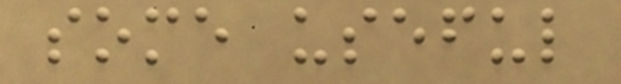some useful
